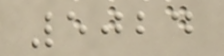5024
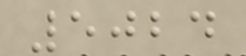5024
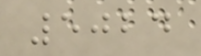5024
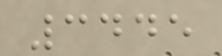3445
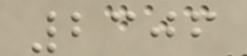2306
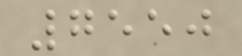7550
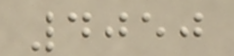4050
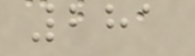281
